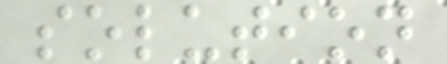solution
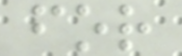for
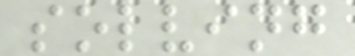solving
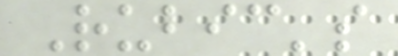Rubic's
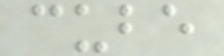cube
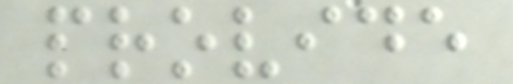provide
